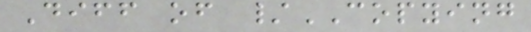Diff of /COPYING
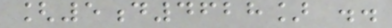[5d4628] ..
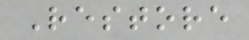Restore
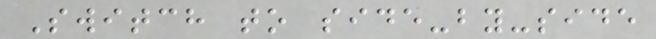Switch to side-by-side
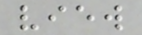view
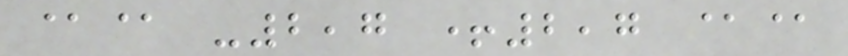@@ -2,7 +2,7 @@
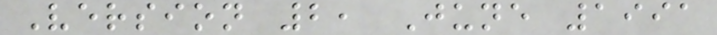Version 2, June 1991
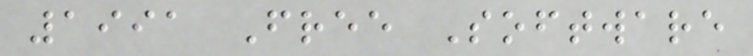1991 Free Software
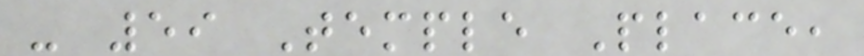- 59 Temple Place,
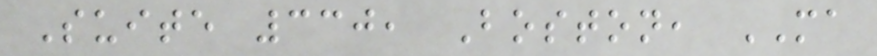Suite 330, Boston, MA
